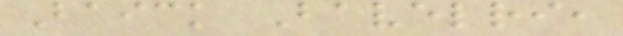Baick Bavelri,
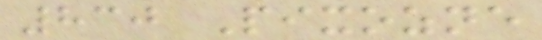830 Pixozne
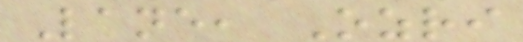Lane, Ozri
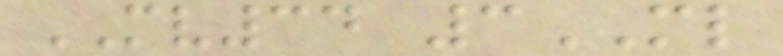MV34 3ML
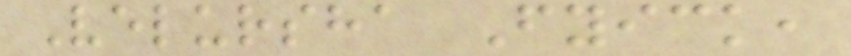Velursha Fyick,
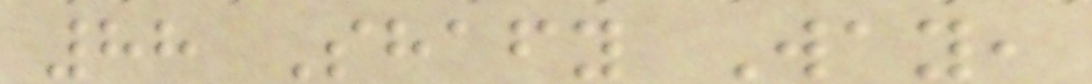88 Shafy Way,
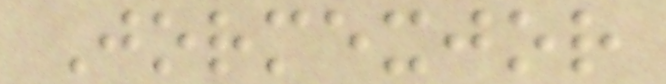Jormexjor
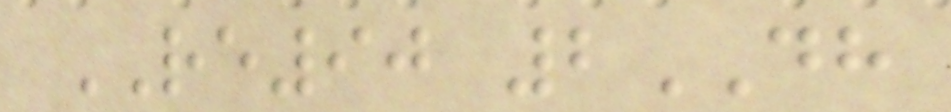RE90 2DH
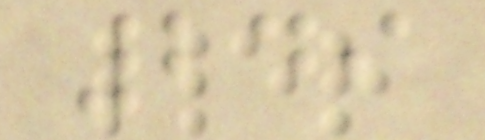249
